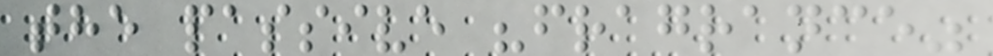the passive "fragrance"
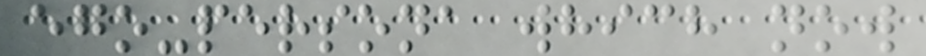ego-persona which now
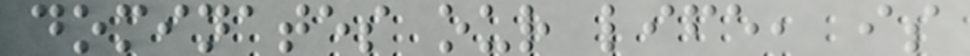dominates our life, is
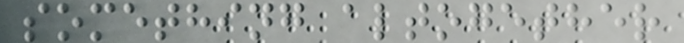something altogether
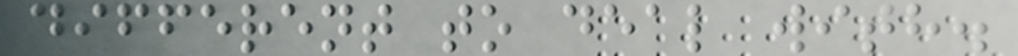different to deal with.
